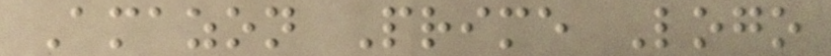Amazon Prime Logo
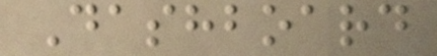Dashboard
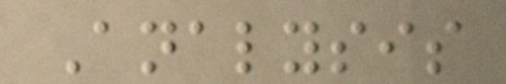Analysis
